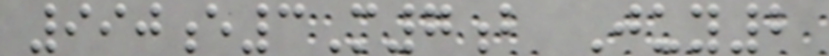990e3M7b Juy2
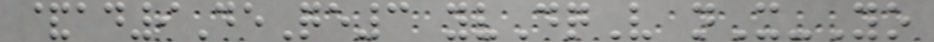&ad9DeQe3 yvDqV nX-Yo
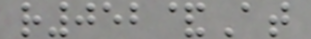r052&At
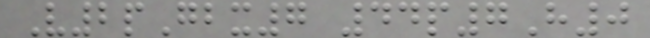V2pGbx7 44p7H0
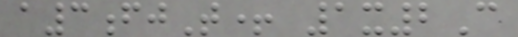a3fjT+ 1x2C
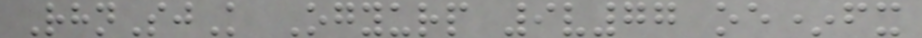RhnSjK Ogyurp 9v77 oe*fx
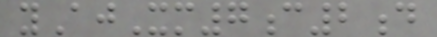yAjXm7c2d
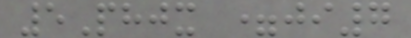5Phjx =ji7
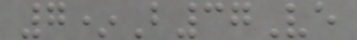7*B37Ve
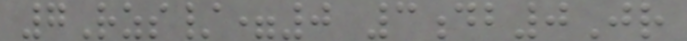7Rzs/=0 3db0Jr
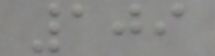109
